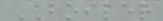BOILER
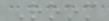Room
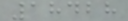18428
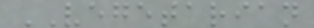VEGETARIAN
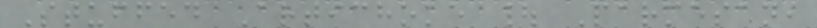Stuffed Artichoke | Parmesan,
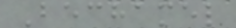Bechamel
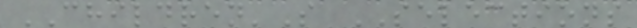CHILDREN'S SELECTIONS
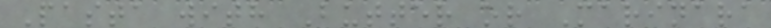Pasta with Butter or Marinara
